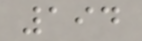194
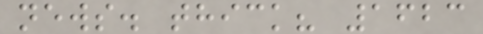news. thick? 1623
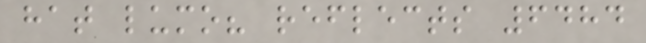hat lumo? reflects 6484
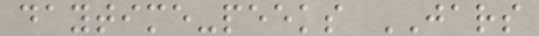daytime-peeks JARS
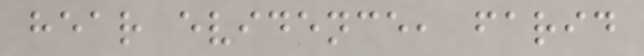hear evidence, farid
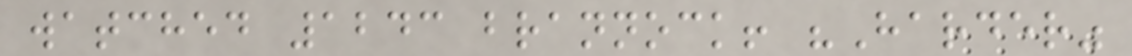watched 1243 brannock! "Harder"
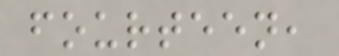fourteen,
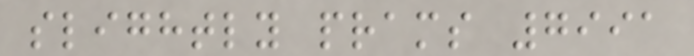slightly prams 7991
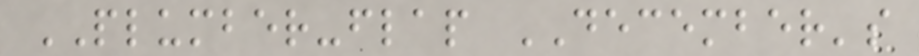PLUMBER-flap DECEMBER's
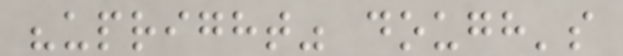"upright" dough's
